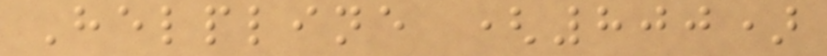Helpline (800)
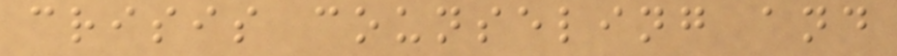crisis counseling and
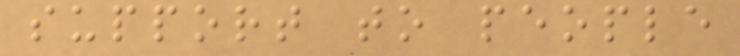support to people
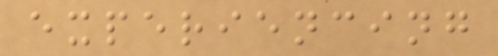experiencing
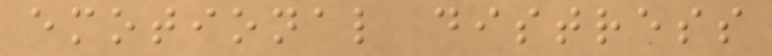emotional distress
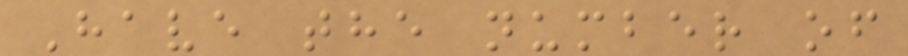Have the number of
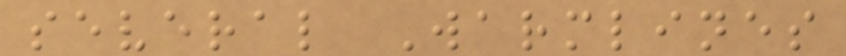several Warmlines
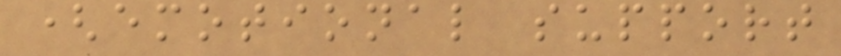(emotional support
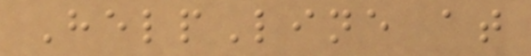HelpLine at
